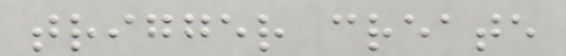trigger create
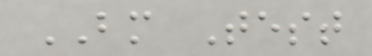BM Test
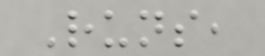Runs,
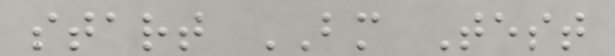start BM Test
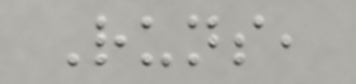Runs,
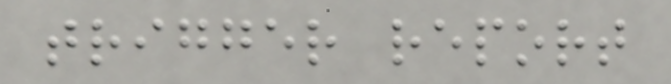trigger report
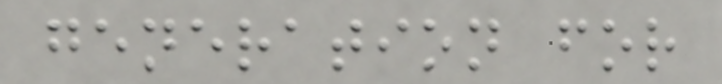generation for
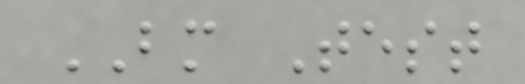BM Test
